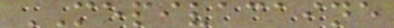MEPIVACAINE
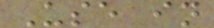Use in
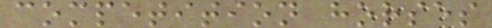competition horses
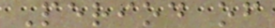Period of
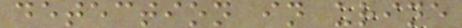detection in urine
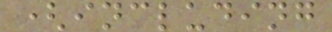(including
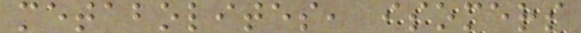metabolites, isomers
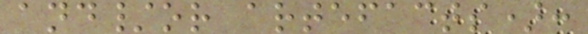and/or artefacts):
